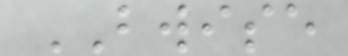BWISE
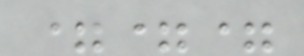===
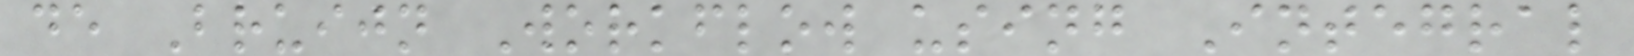de Bruijn Workflow using Integral
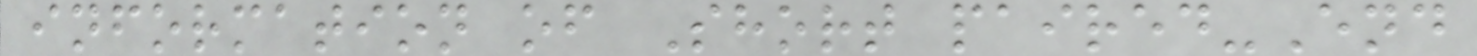information of Short paired-End
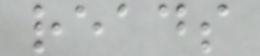reads
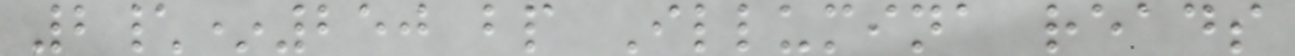2\*250 bp Illumina reads
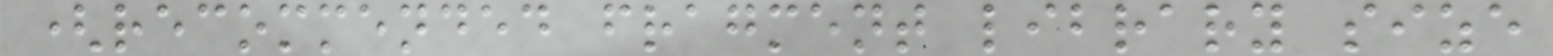(recommended fragment library size
